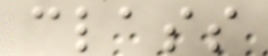class
